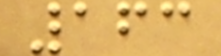163
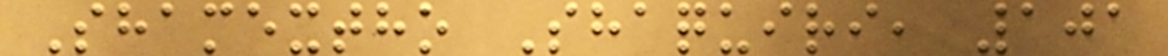Shamextho Shaquiri, 101
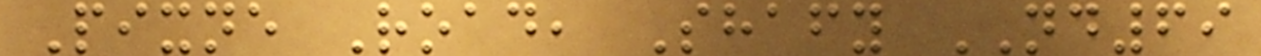Pixne Road, Shafy ND69
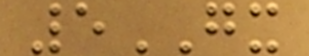5GX
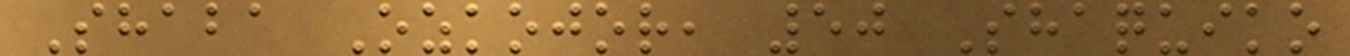Shaba Ozkojor, 50 Shaquiko
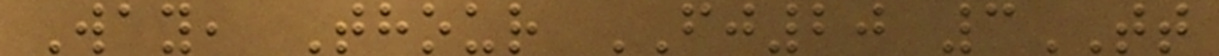Way, Thour FJ20 3TT
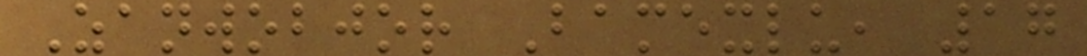Zanwobjor Bamexlu, 17
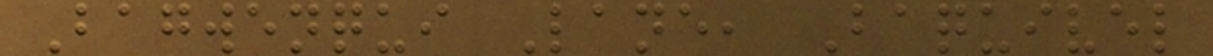Bagwenqui Lane, Baquivel
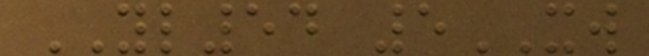YL54 5XW
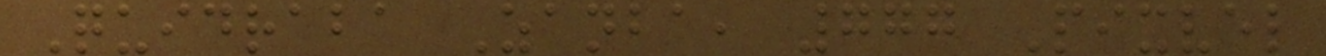Quidraba Zanba, 777 Pixvel
